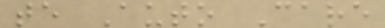te Auto Care
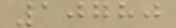10780
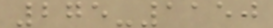275-1150
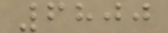6800
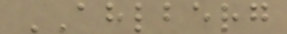AHLBERG
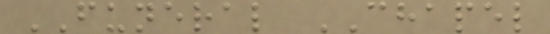FUNERAL CHAPEL
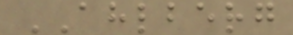AHLBERG
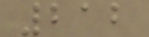212
